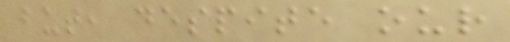but, despite our
